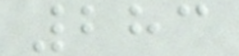283
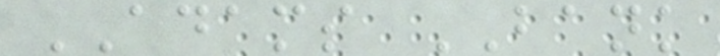ADAMS BANK
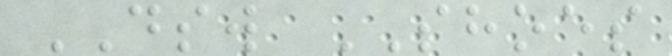DSW SHOES
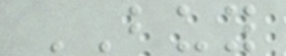BUY
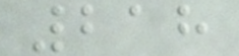218
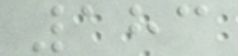183
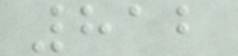812
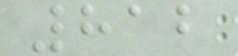812
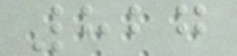827
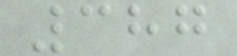387
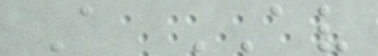A AV
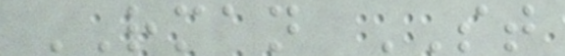RMAN ST
